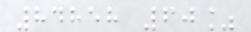84858 60%
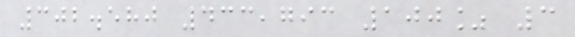302.580 433,793 100% 3
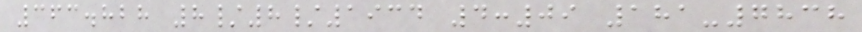363.828 8/8/1934 4:09 181-7838
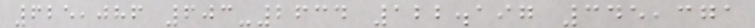625,086 603-2634 122.197 345,371
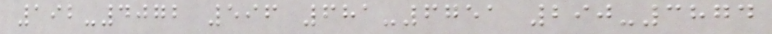192-4072 596 681-6751 290-3874
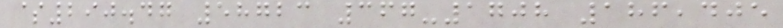$290.47 58723 367-1708 186,405
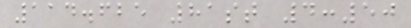114.625 81st 4:50
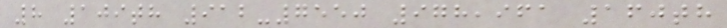8 109th 912-7550 978,961 160th
